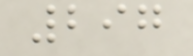297
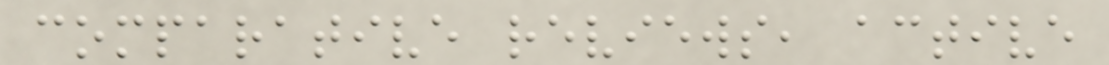comparative reviews, active
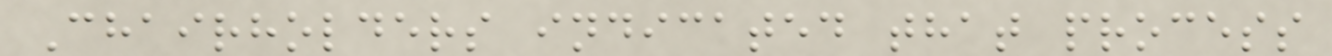Chairholders indicated that process
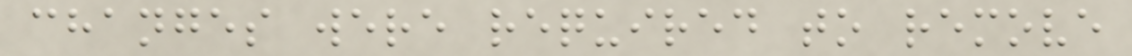changes were required to remove
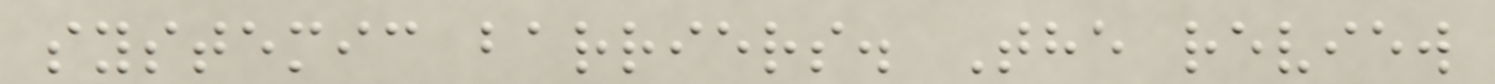systemic barriers. The review
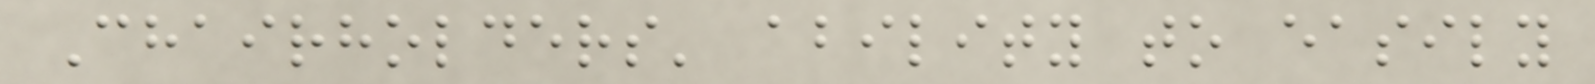Chairholders' ability to easily
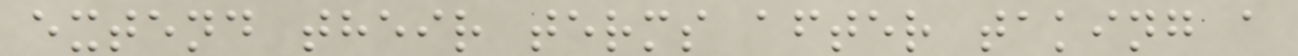extend their terms after taking a
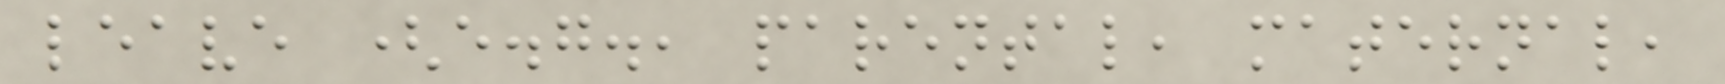leave (e.g., parental, maternal,
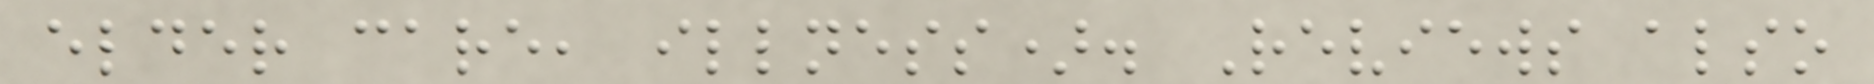elder care, illness). Reviews also
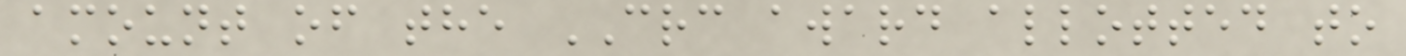amount of the CRC award allotted to
